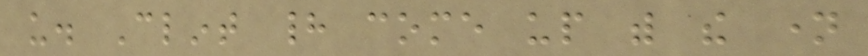us. Clint had come up with the name
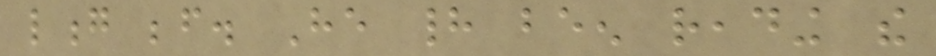long before. He had been reading the
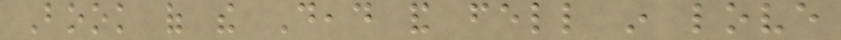Book of the Dead and fell in love
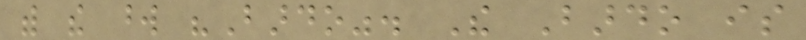with the word "Bardo". The Bardo is
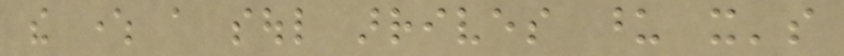the where a soul arrives upon it's
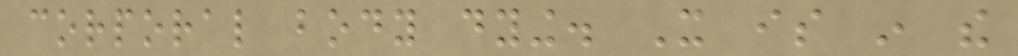corporal body dying. It is in the
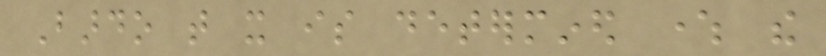Bardo that it is determined where the
